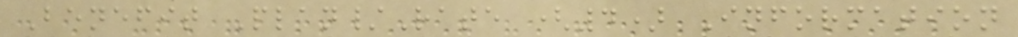Benefit Plan/Rate (4) Information
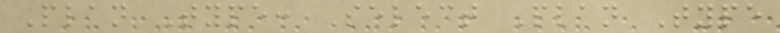Plan Type: Select Plan Type
